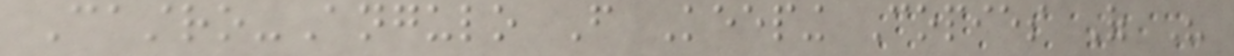Castro-Angulo From Keeping Copies Of His
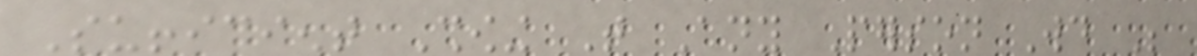Sufficient Showing That Any Person Would Be
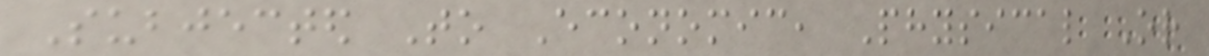Subjected To Economic, Physical Or
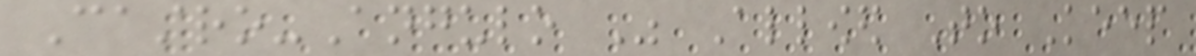Castro-Angulo Was Allowed To Keep
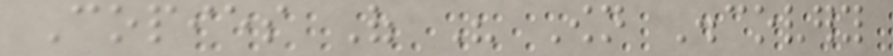Copies Of His Own Discovery
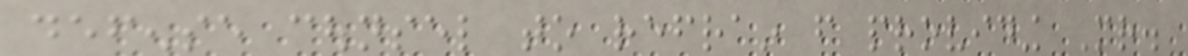defense counsel to refrain from providing Mr.
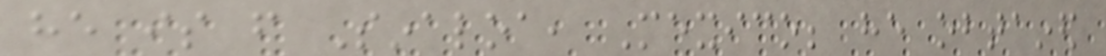he is from Sinaloa, Mexico; he obtained
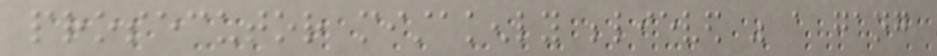prosecutor mistakenly believed was a gang
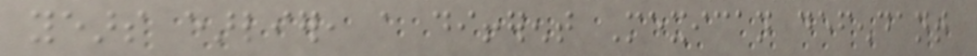years earlier, a different Mexican defendant
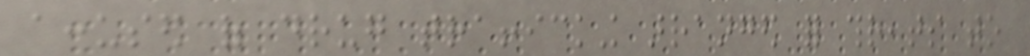accused of drug trafficking arranged for threats to
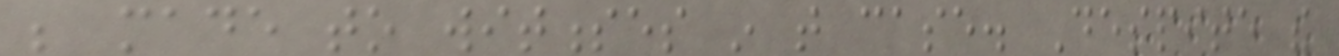be made to witnesses in that case. Despite the
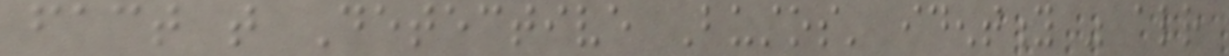fact that Detective Bustos' identity was already
